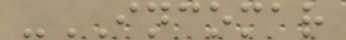-INCOMAR
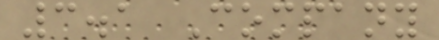3.1 Company
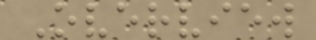Overview
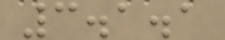3.1.1
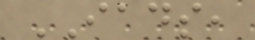IADS,
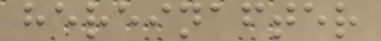hereinafter
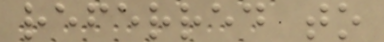referred to
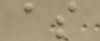as
